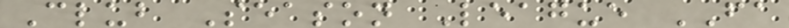Club Season League FA
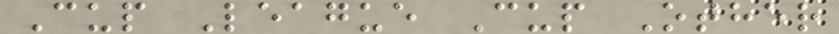Cup League Cup Other
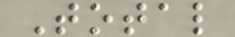Total
